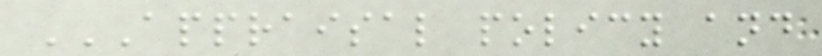APPRAISAL POLICY AND
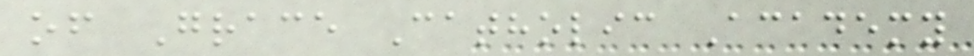of Grace Catholic Academy
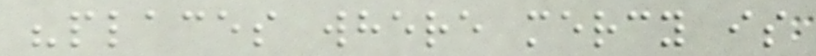"places where mercy is
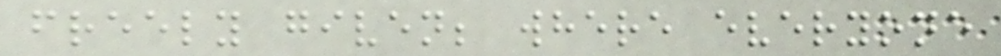freely given; where everyone
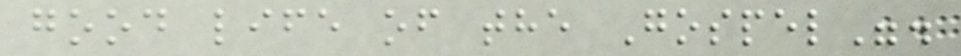good life of the Gospel".
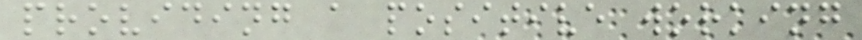providing a positive working
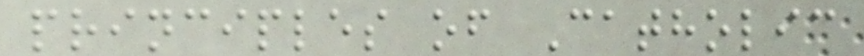principles of Catholic
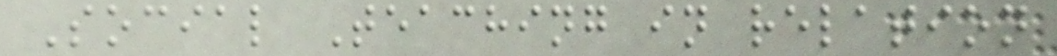Social Teaching in relation
